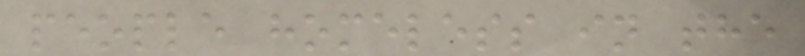people homeless in the
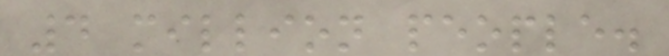4 million people.
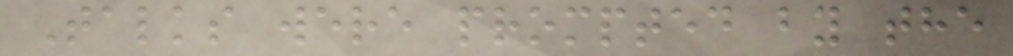Talks were prompted by the
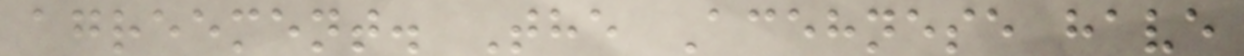agreement. The Acehnese have
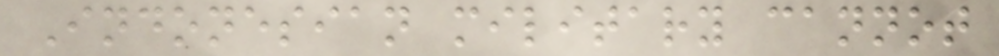Indonesian military cannot
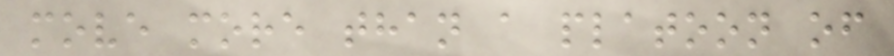move more than a platoon of
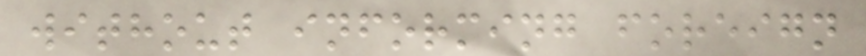without informing foreign
